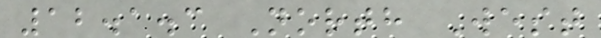12.1.3 North West
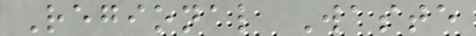Regional Waste
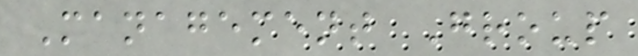Management Group
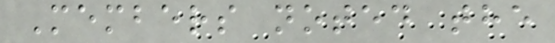Members noted the
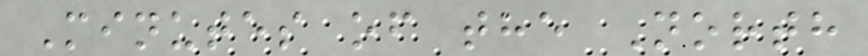Minutes of the North
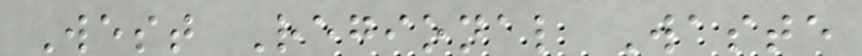West Regional Waste
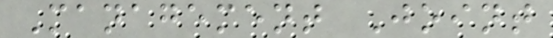Management Joint
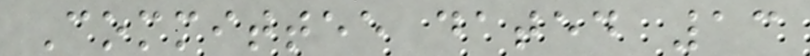Committee dated 13
